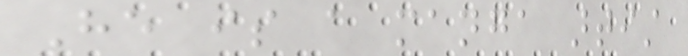He is a manga artist
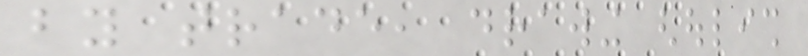by trade, drawing ghoulish
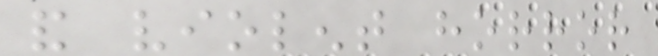and violent horror
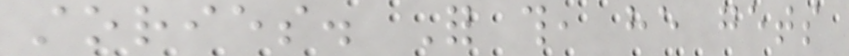stories. For this, he gets
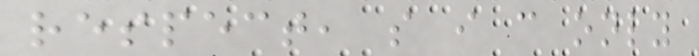respect, so i can only
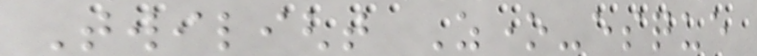Twilight Zone-esque
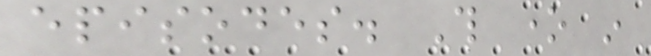episodes. This one in
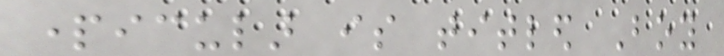particular is titled Boy
